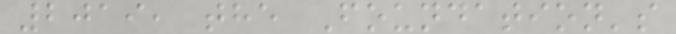2019, the Foundation's
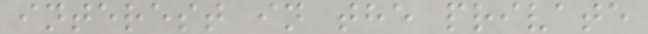interest in the private
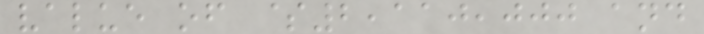value of $2,110,000 and
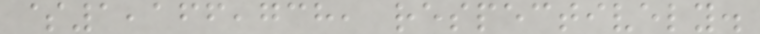$1,166,738, respectively.
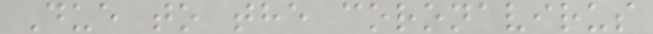Due to the coronavirus
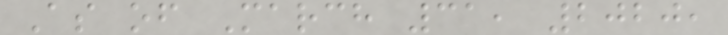As of March 31, 2020,
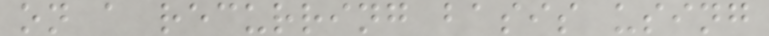on a recurring basis using
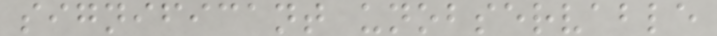significant unobservable
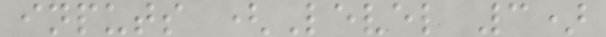inputs (Level 3)
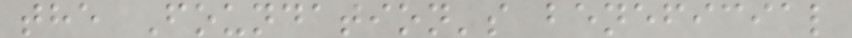the Foundation's beneficial
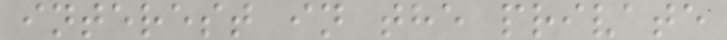interest in the private
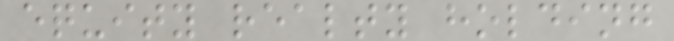equity realty holding
